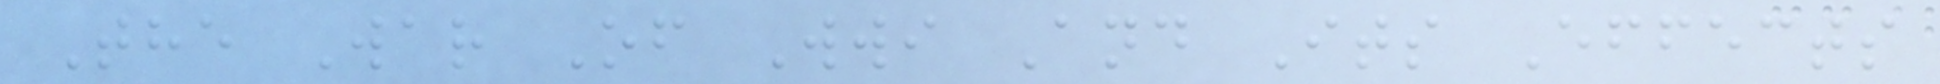The War Of Wwi And Its Effects
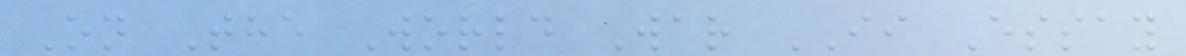On The World War II Essay
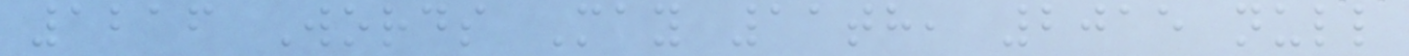1216 Words May 11th, 2015 null
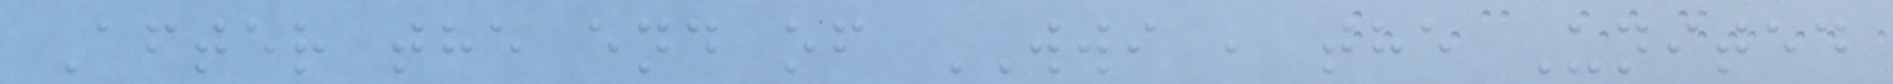After the end of WWI , the United
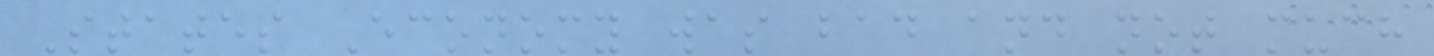States Economy was bad and not much
